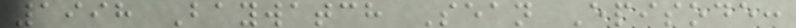1998 Baywatch Sean Episode:
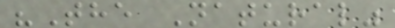"The Natural"
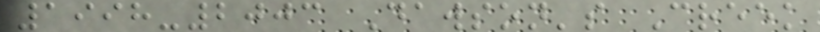1998-2003 Dawson's Creek
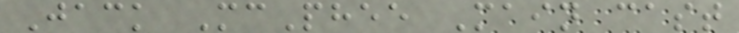Jack McPhee Main cast
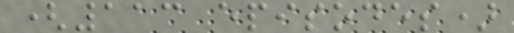(113 episodes)
